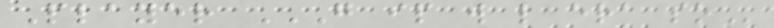Player G IP W L ERA SO
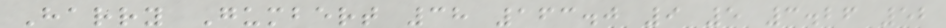Harry Gumbert 38 163.0 9 5 3.26 52
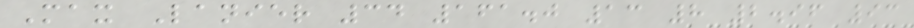Max Lanier 34 161.0 13 8 2.96 93
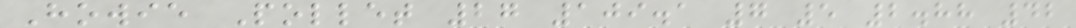Howie Pollet 27 109.1 7 5 2.88 42
